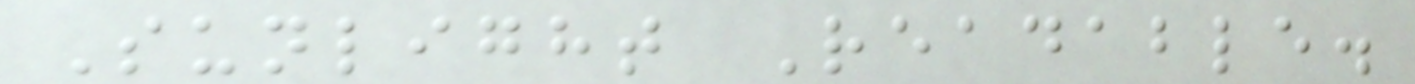Sunlight Readable.
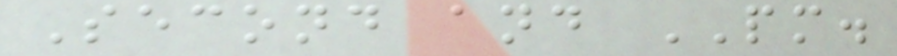Second and PM.
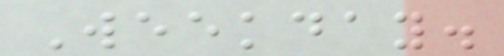Weekday.
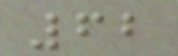62
